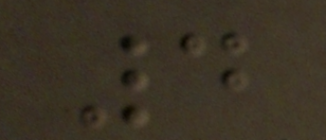4
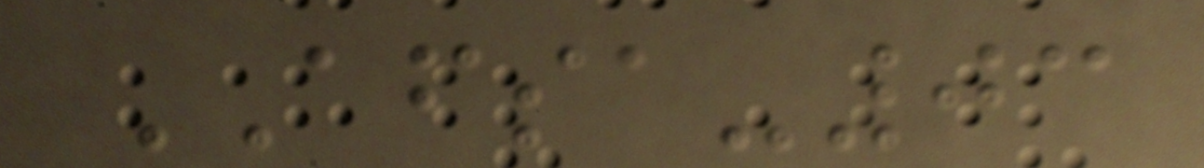AFSA-03
